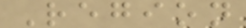Region
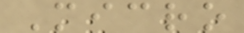Micro
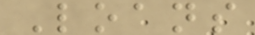Loans
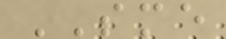SME
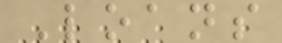Loans
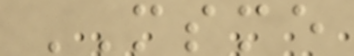MSME
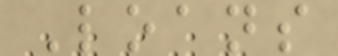Loans
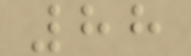88
